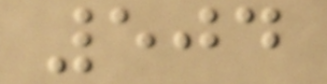504
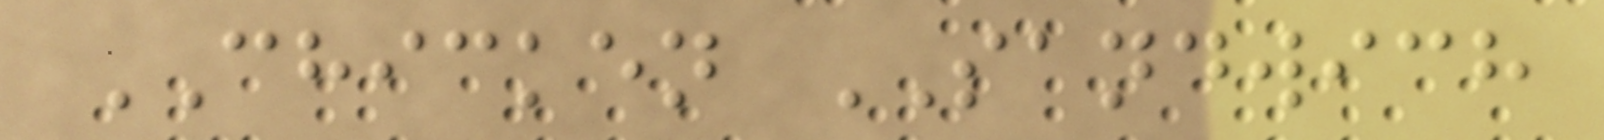CHICKEN SANDWICH
